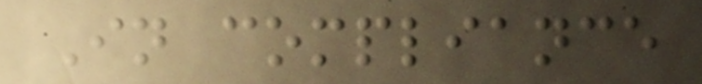In compliance
